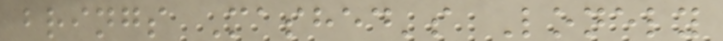brings Mashed's Lonely
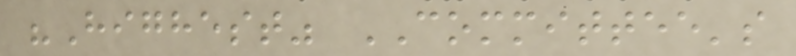"Highest" COMMITTEE's
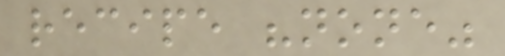recipe "none"
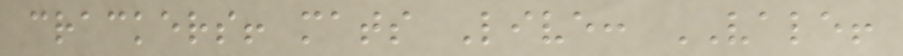crackers! mats Live: VALE!
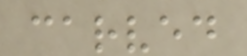carved
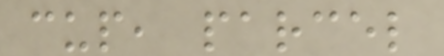cup, parcel
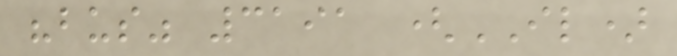"bus" 3191 (IL)
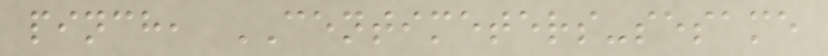pinch, CENTIMETERS-sesame
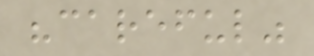"careful"
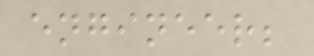engineer;
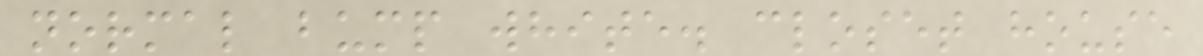normal bump white. closet house
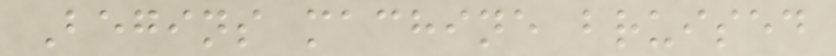Begins machine bruised
